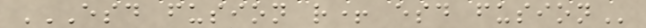ESD FUSION R+ ESD FUSION
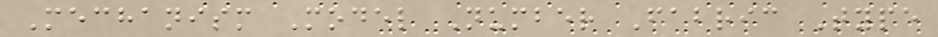Mechanism Model Number Fabric Type
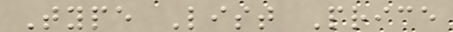Type List Price
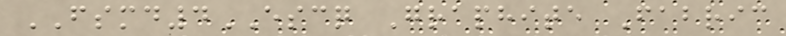FSMD4ESCQ Graphite Fabric
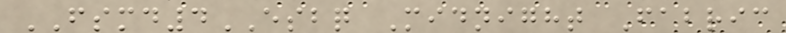FSMD4ESBQ Midnight Fabric
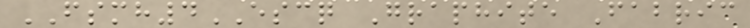FSMH4ESCQ Graphite Fabric
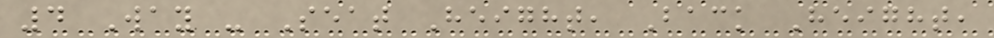4 Way - Seat Height, Back Height,
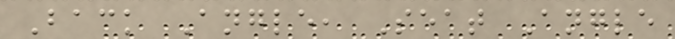Back Angle, Seat Angle
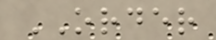ORDER
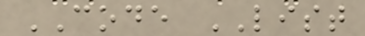CODE LIST
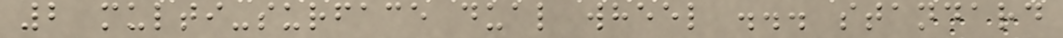2 multi-surface dual wheel ... standard
